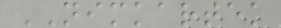NIMKARTEK
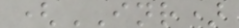(INR)
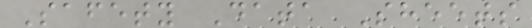Safety Data Sheets
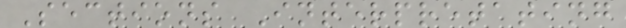Sections Interpretating
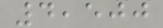4,500
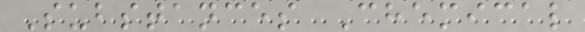Substances Chemical
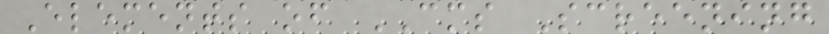Elements of CMS Screening
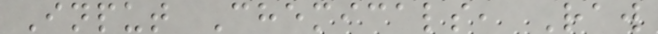Input Chemicals, Raw
